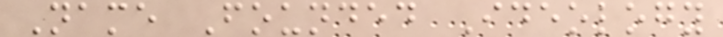Name Founded Ideology
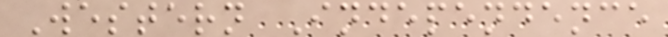Western Independence
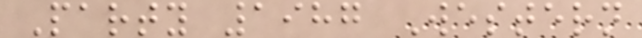Party 1987 Western
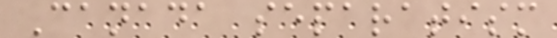Canada separatism
